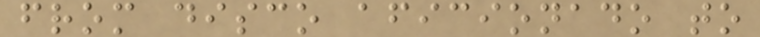from disco aficionado to
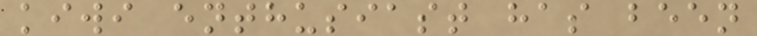kiwi enthusiast has been
